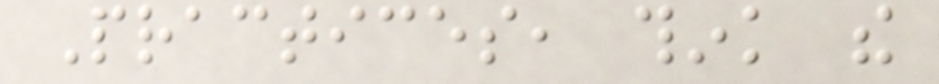Practices, think the
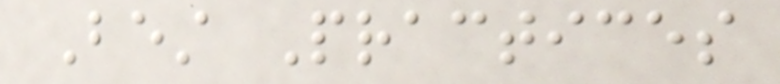Best Practices
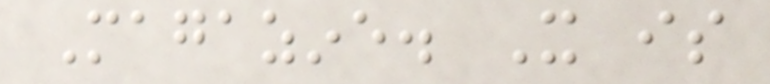Magazine. It is
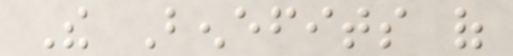The Benefits of
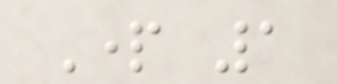Part 1
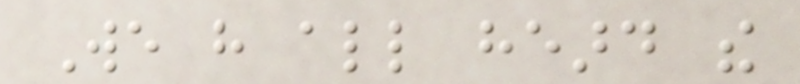We have all heard the
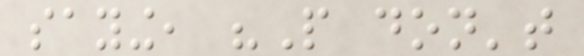saying, "People don't
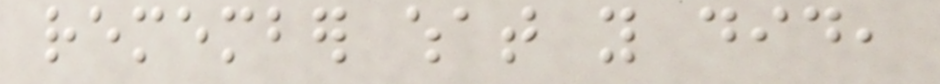remember what you did,
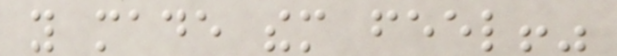you made them feel!"
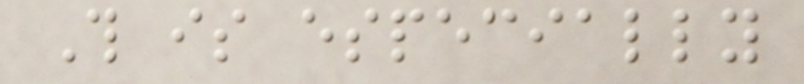This is especially
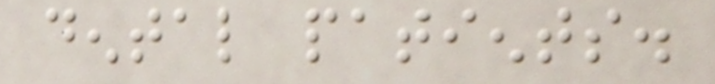dental patients.
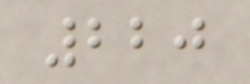220
